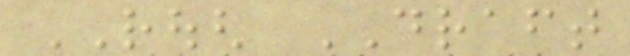ROUGH DRAFT
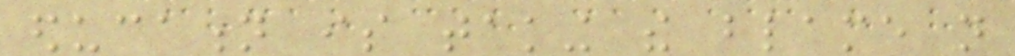education is taking the blame not
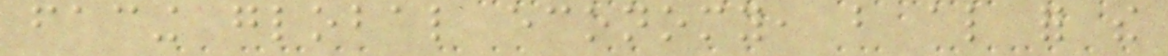facing global economy, but also for the
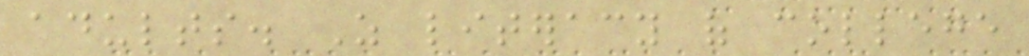adults. As literacy of college
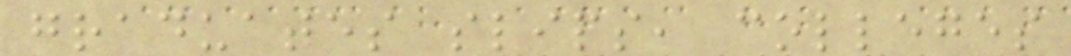graduates slips, colleges
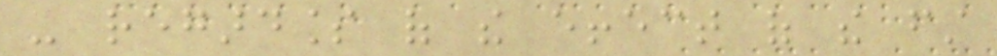- regardless of the effect of the first
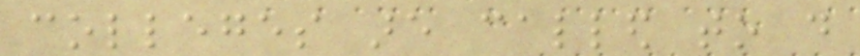colleges are called to do
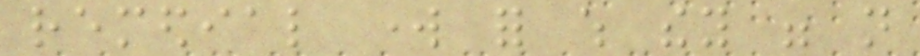remedial work for which they were not
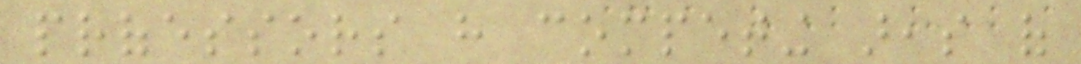professors have competing areas of
